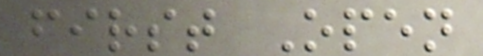first Open
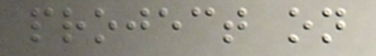project on
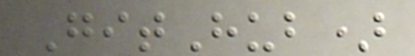GitHub)
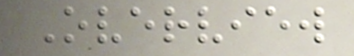Overview
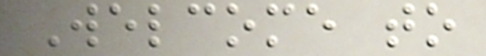Welcome to
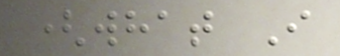(what I
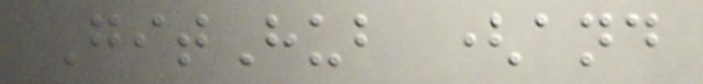GitHub (and
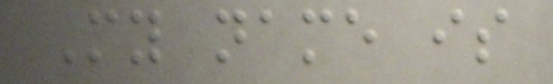My name is
